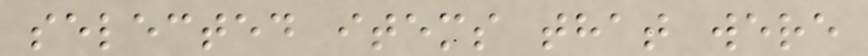selected items that were
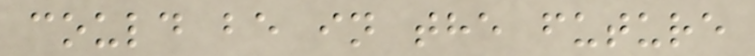could be in the future
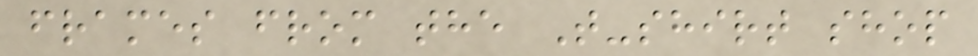frames from the T-shirt shop
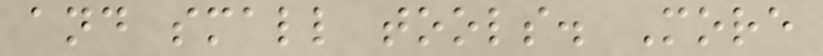and small tools. More
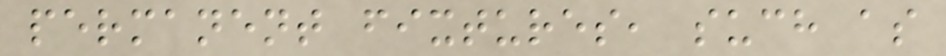permanent fixtures, such as
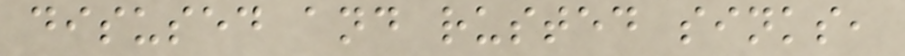disused and rusted sinks,
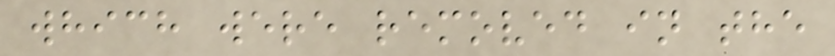which were removed in the
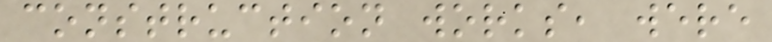construction works, were
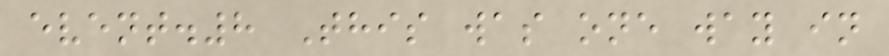event.8 This was one way in
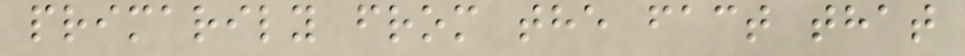primarily from the fact that
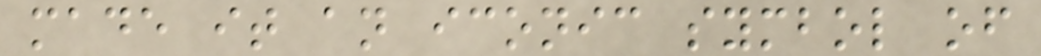made it an iconic symbol of
